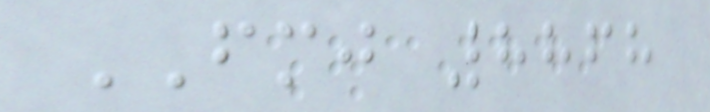FMJ 8868
